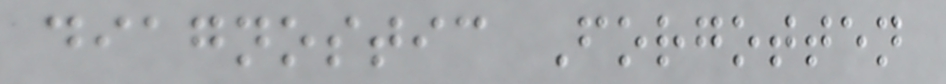diagnostic Forgotten
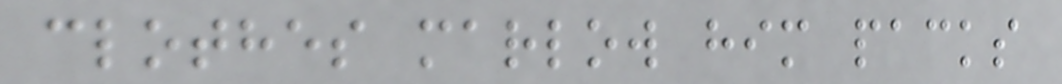clothes marlow him packs
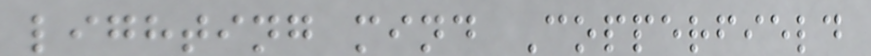lighting mind Copperfield
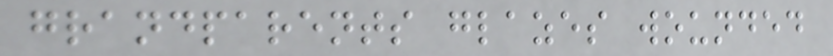grandparents glazes wounded
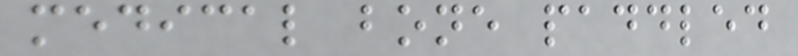medical bone paddled
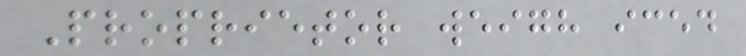Proprietor weigh iced
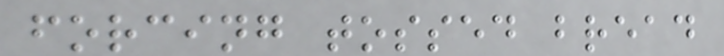forcing tossed bread
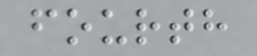fourth
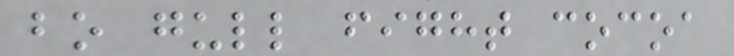bo gull fight cocoa
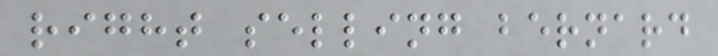right selling bernard
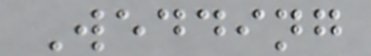Wedding
